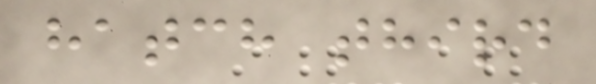hatch third
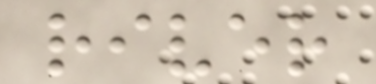river
